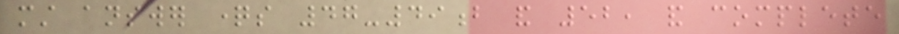must answer questions 47-49b and 52, and complete
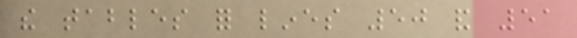the tables for lines 50 and 51
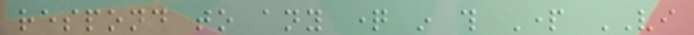respond to any question in this Part VI
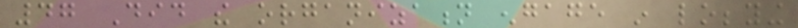47 Did the organization engage in lobbying
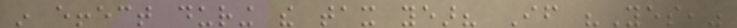in effect during the tax year? If "Yes,"
